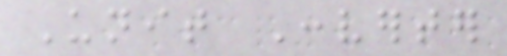Unit Converter
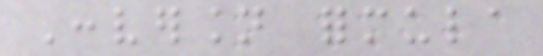Conversion formula
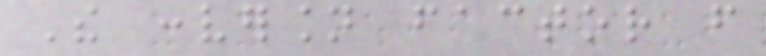The conversion factor from
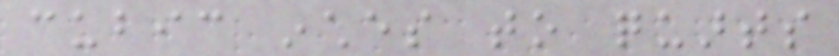cubic inches to quarts
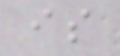is
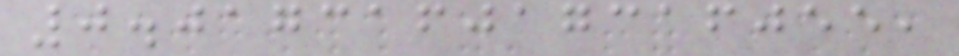0.017316017316055,
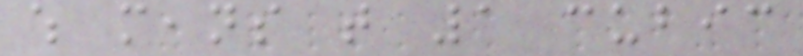which means that 1 cubic
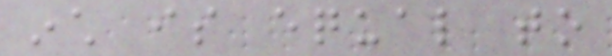inch is equal to
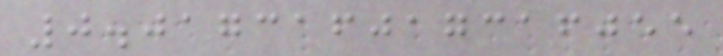0.017316017316055
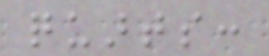quarts:
